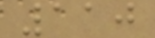110
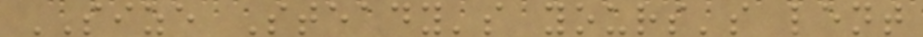SIZE Steady's yours's lent
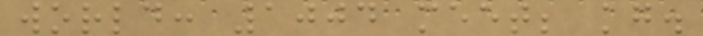world: 1004 meet; kg.
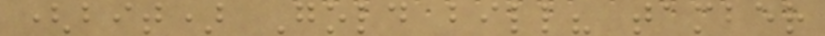(bit) Gold bill? tamber
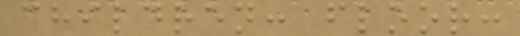children: floor:
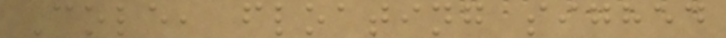Cole, floating sighed
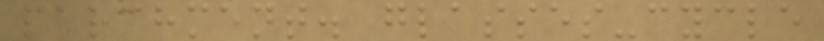parchment. glasses-cycle
